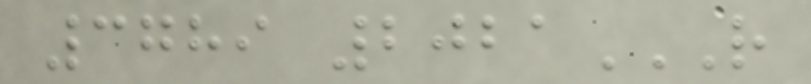3789 2021R
